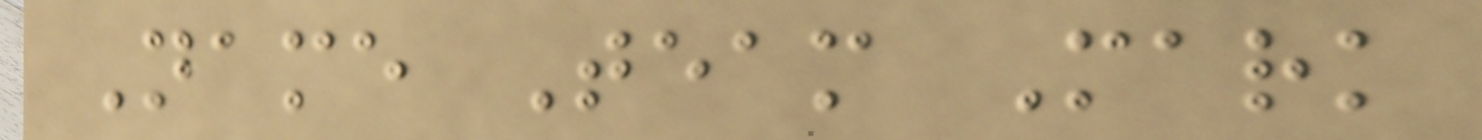Name Team Mark
